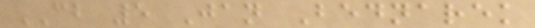CB 5 Jan Bednarek
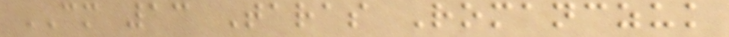CM 13 Taras Romanczuk
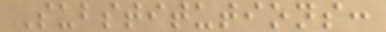Substitutions:
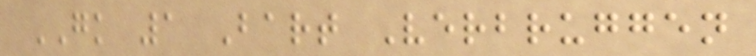GK 1 Bart Verbruggen
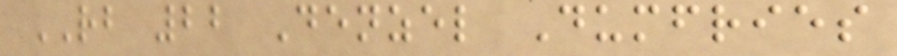RB 22 Denzel Dumfries
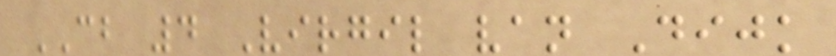CB 4 Virgil van Dijk
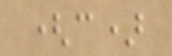(c)
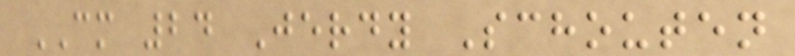CM 24 Jerdy Schouten
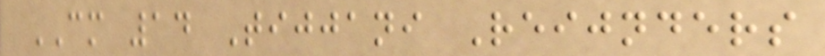CM 14 Tijjani Reijnders
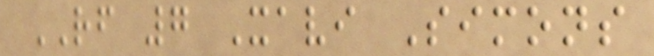RF 7 Xavi Simons
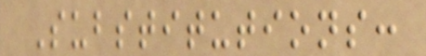Substitutions:
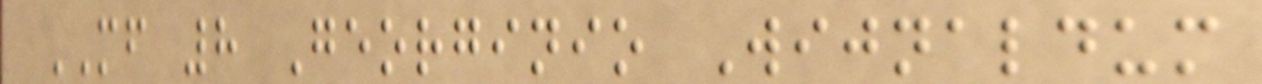MF 8 Georginio Wijnaldum
